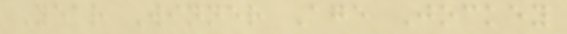Year Winner Age Jockey
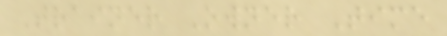Trainer Owner Time
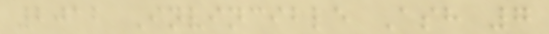2012 Invincible Ash 7
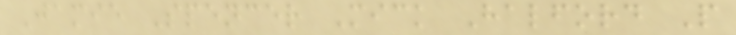Jamie Spencer Mick Halford P
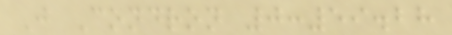J Condron 0:59.28
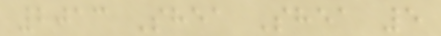2013 Shea Shea 5
